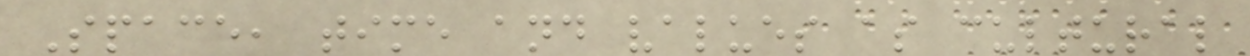Space, time and values as cultural
